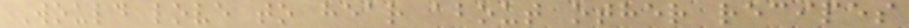Would love to hear about other recipes
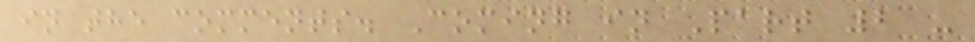in the comments. Coming in Part 2 -
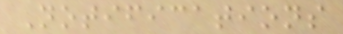Notifications
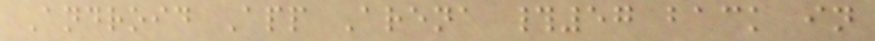Android App Arena #57 back in
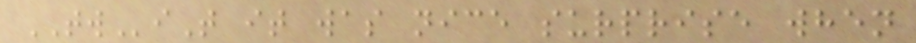TWiT it was nice surprise when
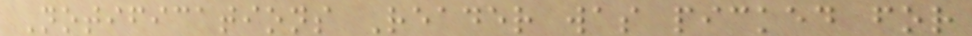Notifications Reader was picked for
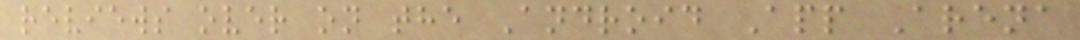reviews over on the Android App Arena
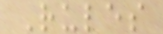Rules
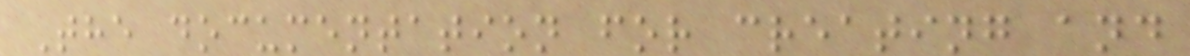The documentation for creating and
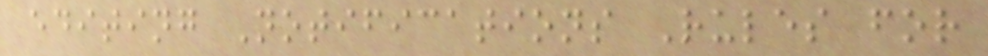editing Notifications Rules for
